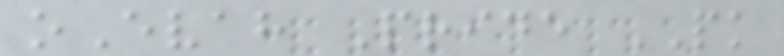oEvah Pride PK
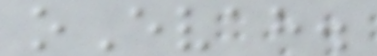oEvah.
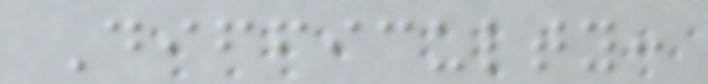Difficulty:
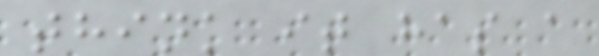think it has a
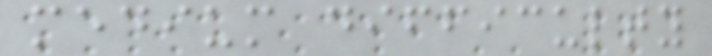medium difficulty
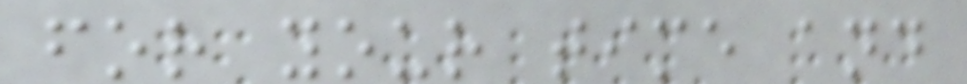for your time and
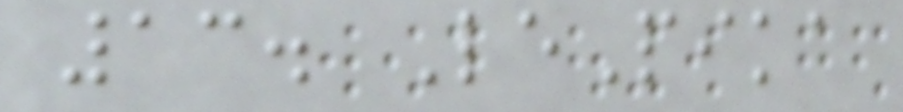13. LePika
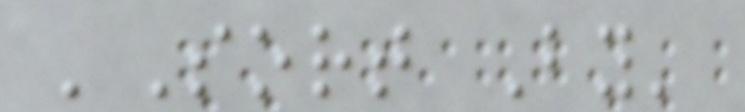'Sort By'
